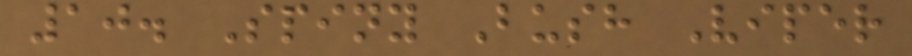10. Spiny Bush Viper
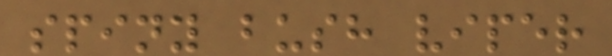spiny bush viper
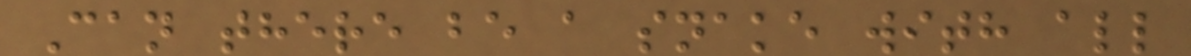Can there be a snake with all
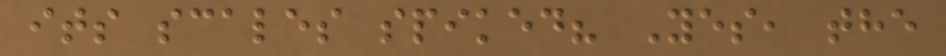its scales spiked? Yes, the
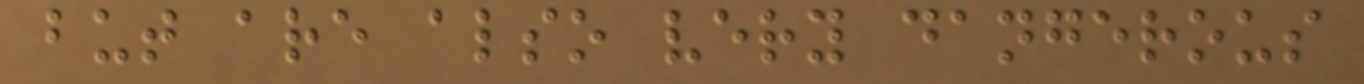but are also very dangerous
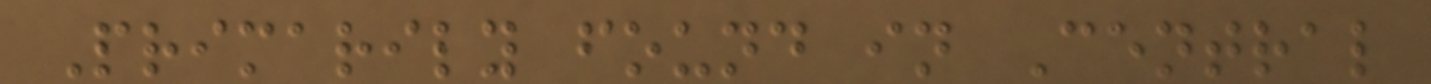Primarily found in Central
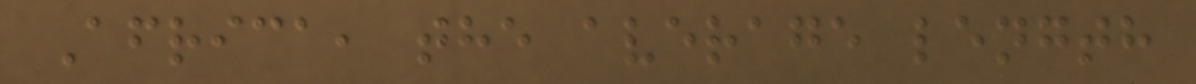Africa, the average length
